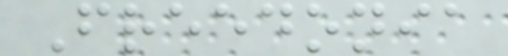Freedonia
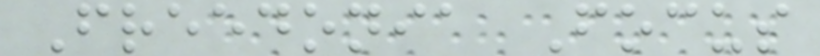Freedonia Focus
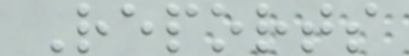Reports
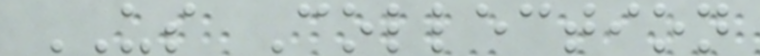US Collection
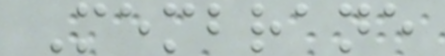Membrane
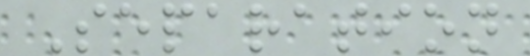Separation
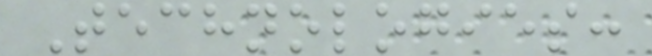Technologies:
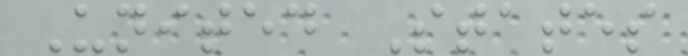United States
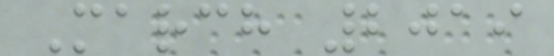March 2019
